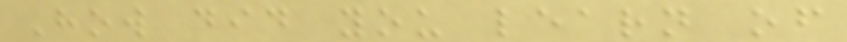How did you learn of
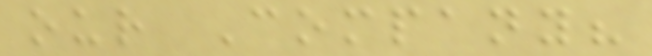our Company?
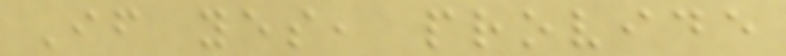If yes, provide
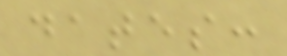dates:
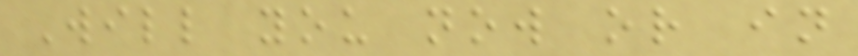Will you now or in
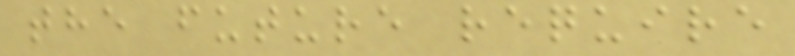the future require
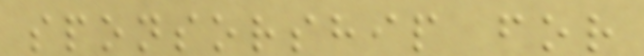sponsorship for
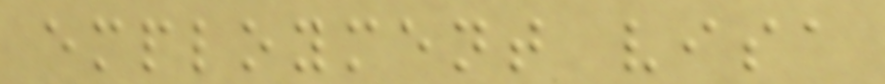employment visa
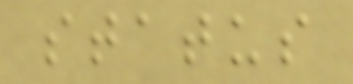status
